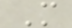M
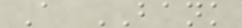A BANK
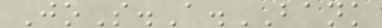JoS.A.BANK
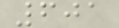601
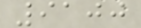9100
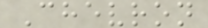Chevron
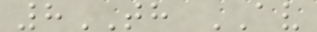8TH AV
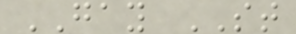GAY ST
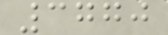3770
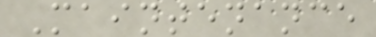Maintenance
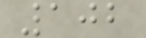102
